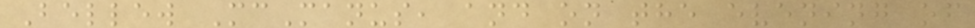Bellew McManus, and on the evening of
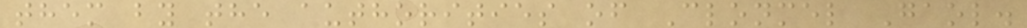them by the authorities of Clonmel Gaol.
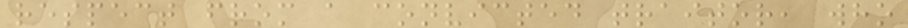respect from a convicted traitor, who
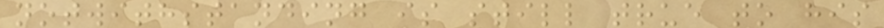notwithstanding is still true to his
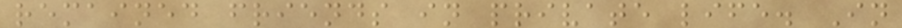remained friends in private life. In
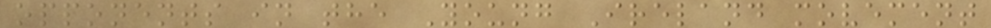opponents in the Young Ireland movement
